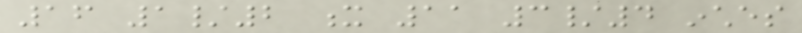16 1/2 x 11 3/4 inches
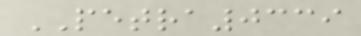PETRA0339
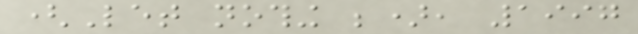(Let nothing be), 1997
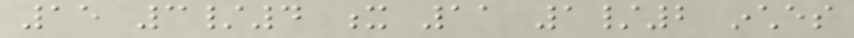15 3/4 x 11 1/2 inches
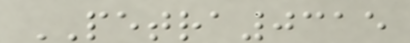PETRA0315
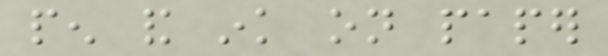pen and ink on paper
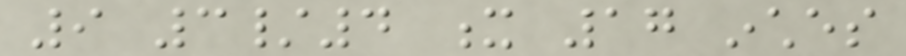9 3/4 x 17 inches
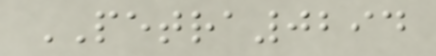PETRA0294
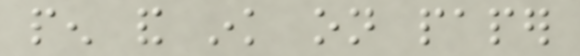pen and ink on paper
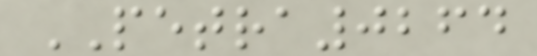PETRA0264
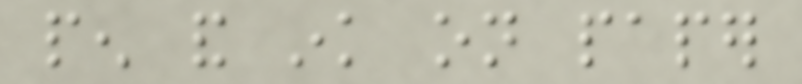pen and ink on paper
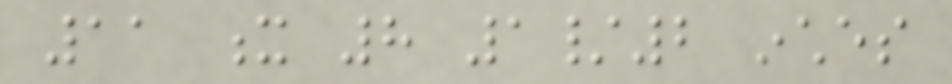11 x 8 1/2 inches
